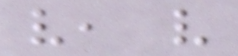very, very
